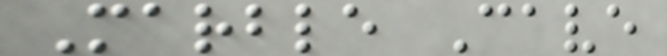Marble Cave
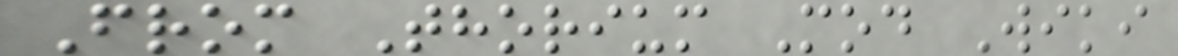From Thorium Mod Wiki
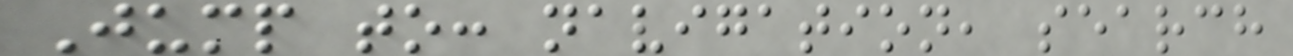Jump to: navigation, search
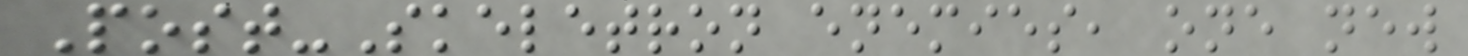Post-Skeletron enemies, one new
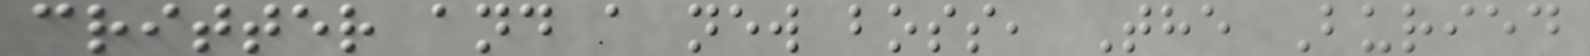critter and a new boss, The Buried
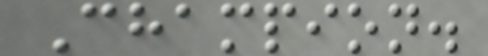Champion.
